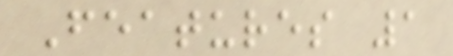Features 1
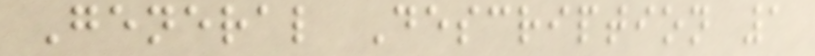General Description 1
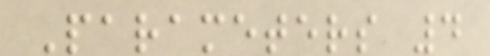Parameters 4
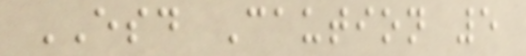ESD Caution 5
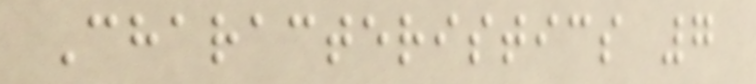Characteristics 7
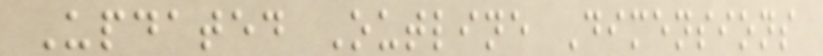Updated Outline Dimensions
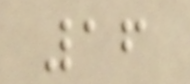16
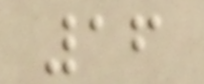16
